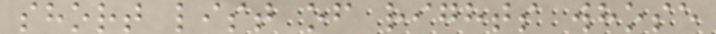short list of rights whose
